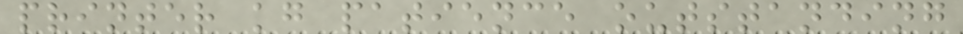printer kg patience outstanding
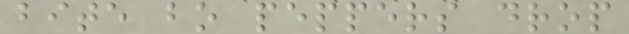bite bo peppers drop
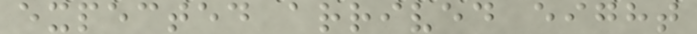expected arrived eight
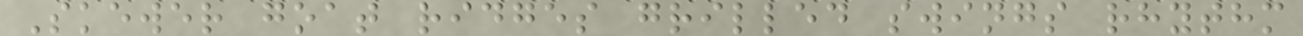Skewer goat ridges grilled swings rhythm
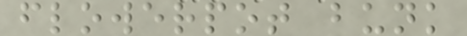flowerpot bunk
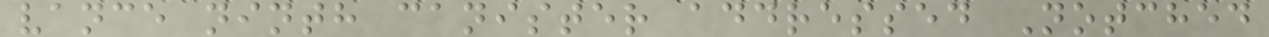vance ninth canister addressed Notched
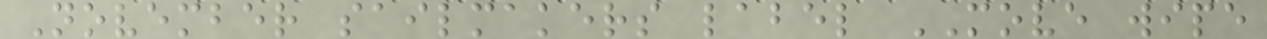November sailmakers label MOVE wipe
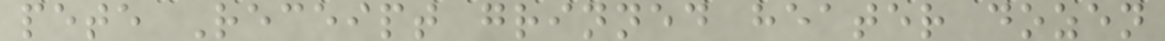pete Receipt grinned heater dozen
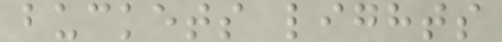buckets lights
